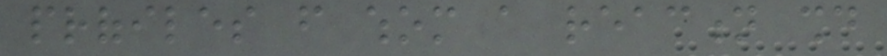profiles from whom a reaction should
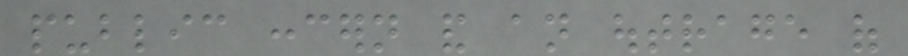public concern and an outrage of
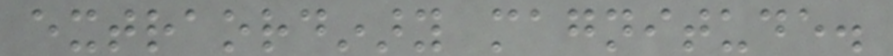extraordinary magnitude.
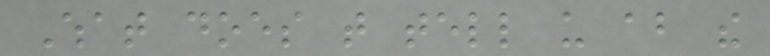What does that tell us about the
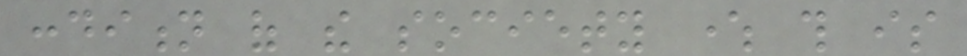condition of the society where this is
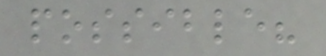possible?
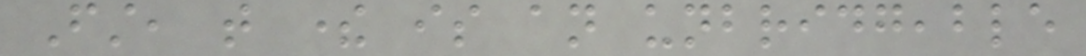First, that there is an unbridgeable
